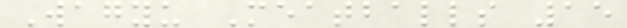Wagyu Meatballs 15
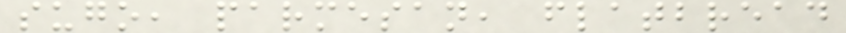sugo, parmesan, flatbread
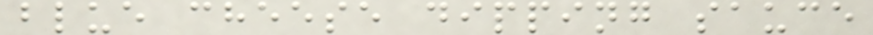blue cheese dipping sauce
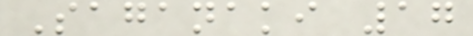Saganaki 17
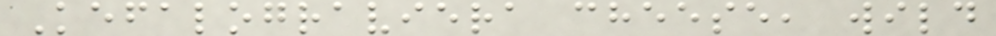Kefalograviera cheese, wild
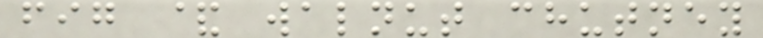fig & walnut chutney
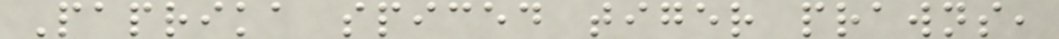Paprika spiced tiger prawns,
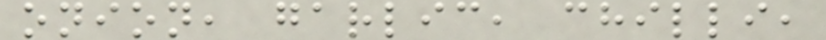onion, garlic, chilli,
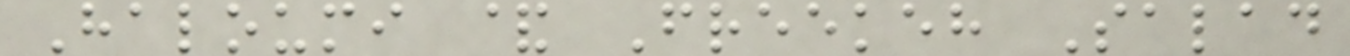Haloumi & Freekeh Salad
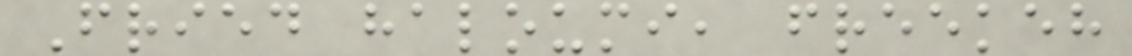Fried haloumi, freekeh
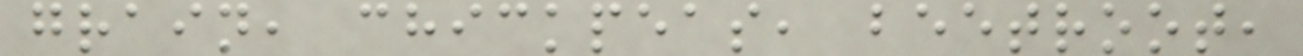grain, chickpeas, beetroot,
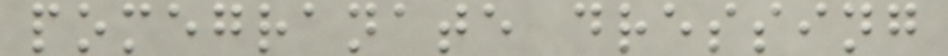pomegranate dressing
